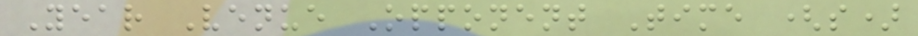Year Venue Opponent Time (s)
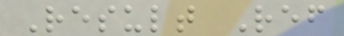Result Ref
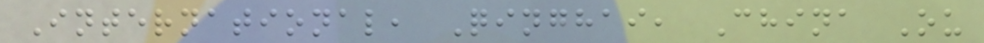International, Qinghai, China Ou
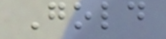Gold
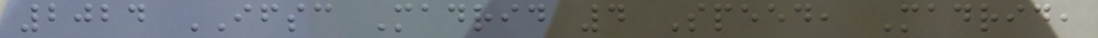2024 IFSC Madrid 4 Speed, Madrid,
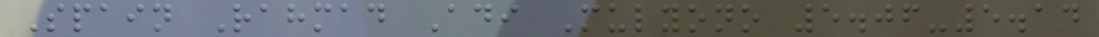Spain Rahmad Adi Mulyono 5.06-5.14
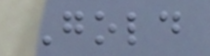Gold
